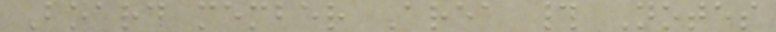Board member Area # Notes
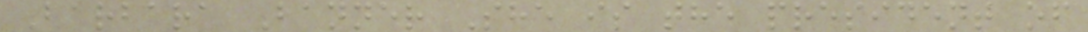Barbara Banner She is the president of
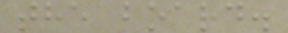the board.
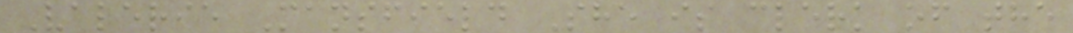Valerie Mansfield She is clerk of the
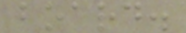board.
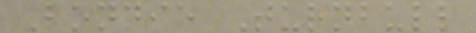Bonnie Turnbull
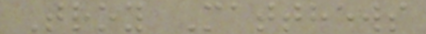Troy Matthews
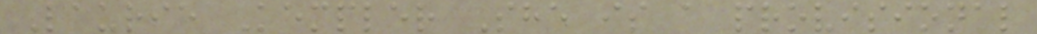Laurie Kempler She is a provisional
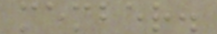member.
